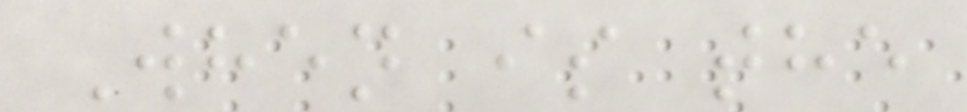When is the
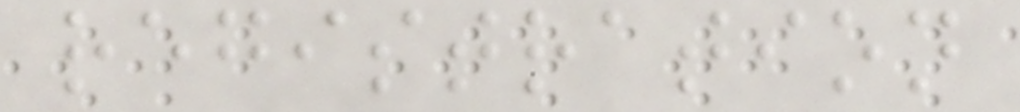registration
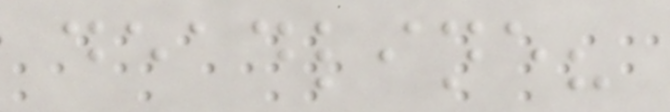deadline?
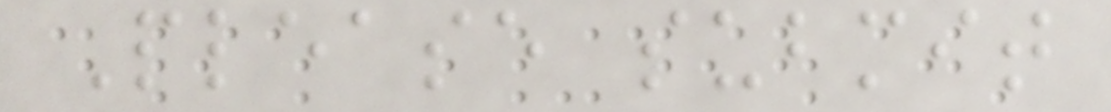Please submit
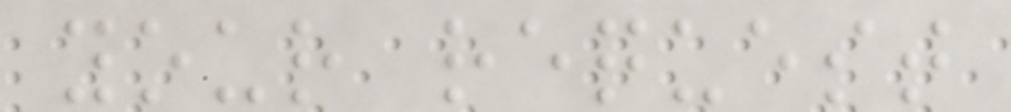your request
